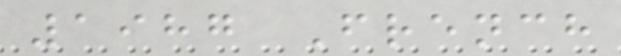1987 French
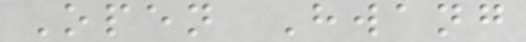Open Hwang
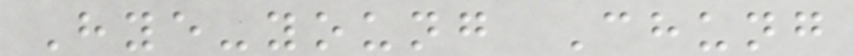Hye-young Chung
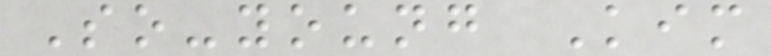So-young Kim
